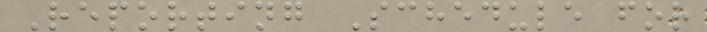Reporting Schedule for
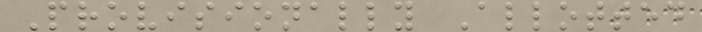Provisionally Allotted
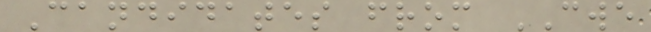Candidates from CWE
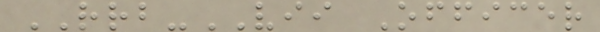RRB-VII Officer
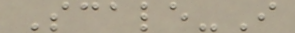Scale-I
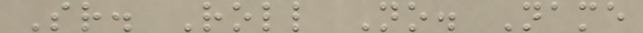Sr. Roll No. Name
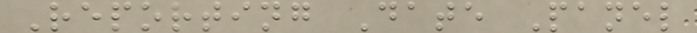Reporting Date Panel
